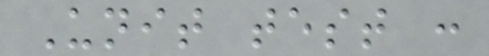Unit test :
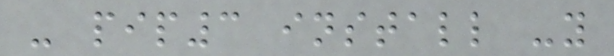- pip3 install -y
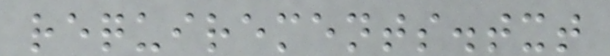requirements.txt
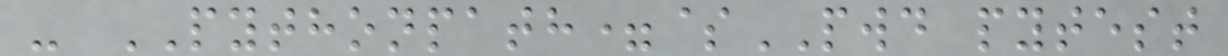- PYTHONPATH=$PWD pytest
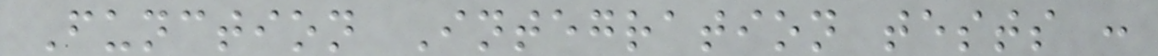Function Integration tests :
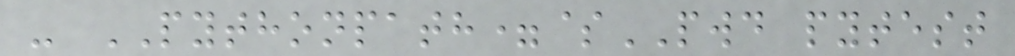- PYTHONPATH=$PWD pytest
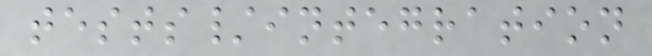tests/integration
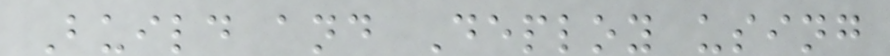Build and Deploy using
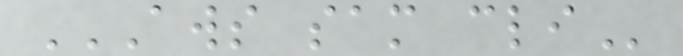AWS SAM CLI
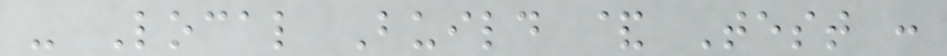- Local Build & Test :
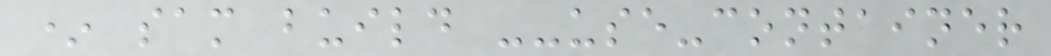* sam build --use-container
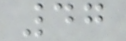47
